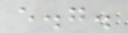e.g.
